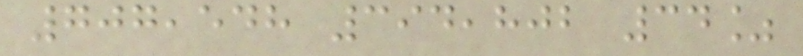707,548 394,802 34%
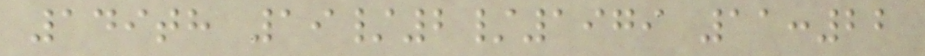149th 19/2/1979 11:22
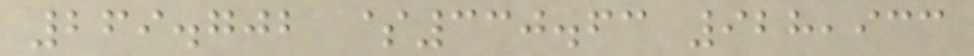269.702 $330.63 928,933
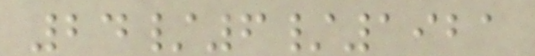24/6/1921
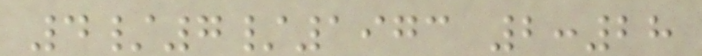4/7/1973 2:28
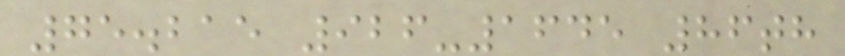75.215 926-1645 86th
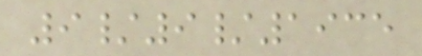9/9/1935
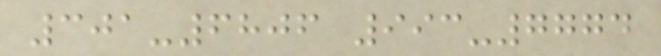301-6806 993-7774
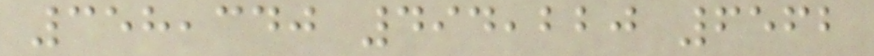358,340 494,220 6562
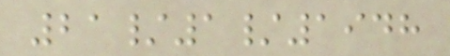21/1/1948
